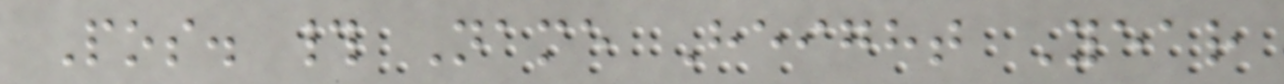Pos. # Name Height Year
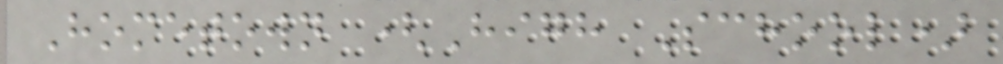Hometown (High School)
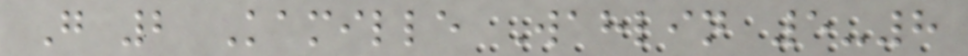G 2 Kamille Wahlin 5-8
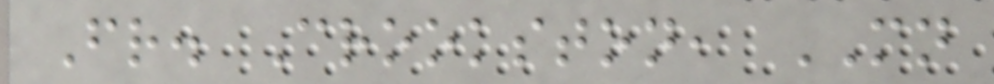Fr. Crookston, MN
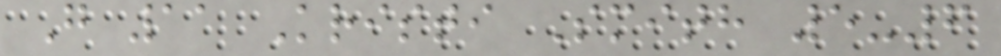G 11 Kristi Smith 5-6
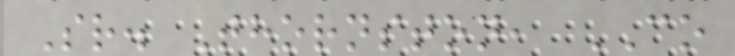Sr. Thornston, CO
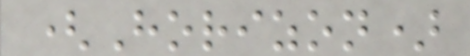(Horizon)
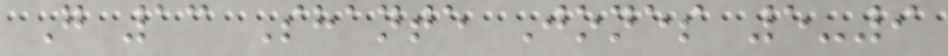G 13 Shante Jones 5-9
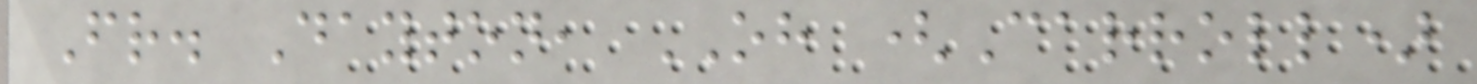Fr. Dayton, OH (Carroll)
